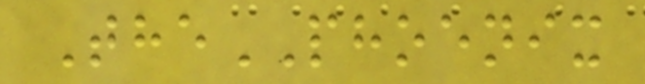ThePHOENIX
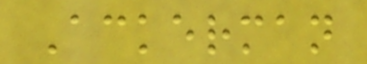Ackerman
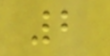2
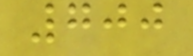700
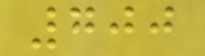700
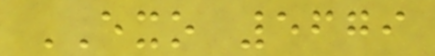EXO 5679
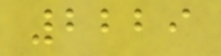2229
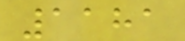1181
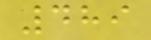489
